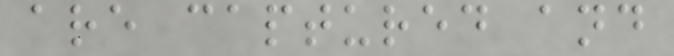are captured and
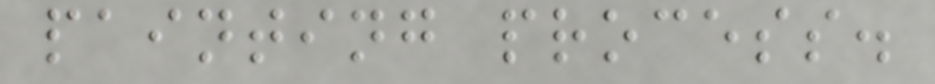painting process.
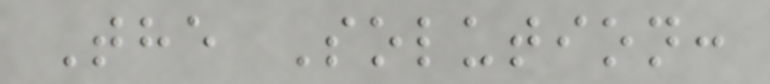The Solution:
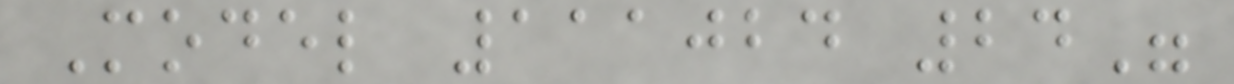Model 111024 24"
